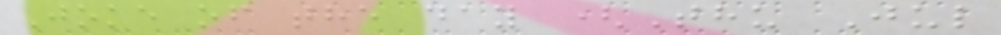Joke of the day (Thu Jul
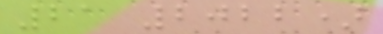21 2022)
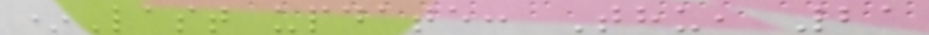*Last update: Thu, 21
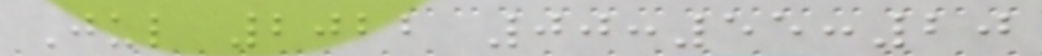Jul 2022 00:55:20
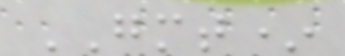GMT*
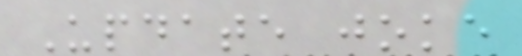Update joke
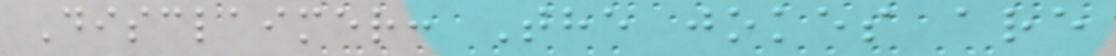Disclaimer: The jokes are
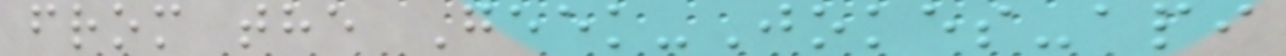from the Geek-Jokes-api
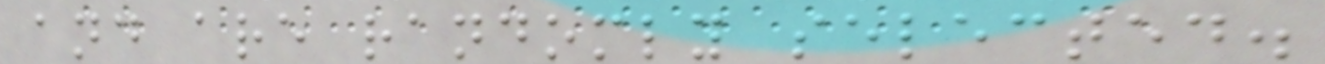and are randomly selected.
